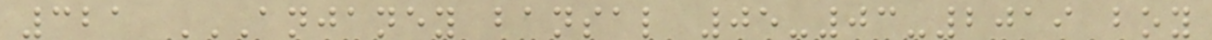321 ANJANEY BANSAL 05-03-2019 BOY
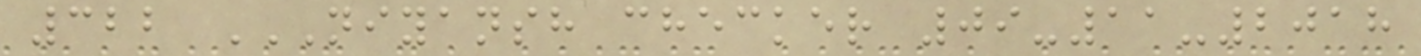322 NIYANSH CHECKER 09-11-2018
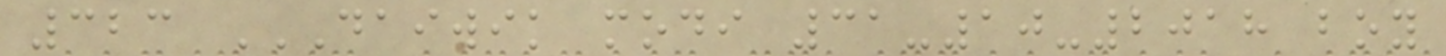323 DAIWIK MODI 31-10-2018 BOY
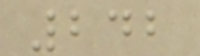242
